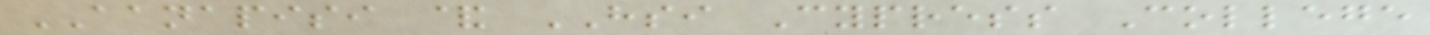AANAPISI & HSI Cypress College
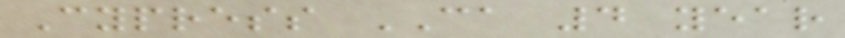Cypress CA 4 year
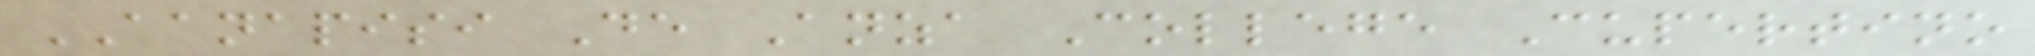AANAPISI De Anza College Cupertino
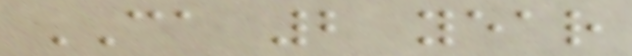CA 2 year
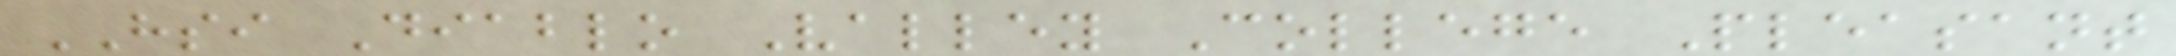HSI Diablo Valley College Pleasant
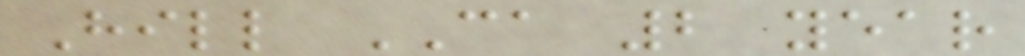Hill CA 2 year
